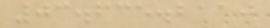03.635.2110
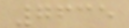7635
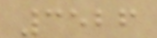3526
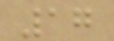17
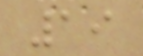19
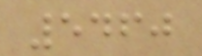5460
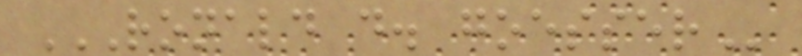RONALD D. GOESSER
